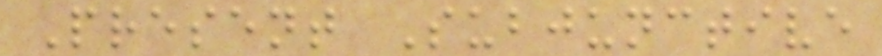Present Subjunctive
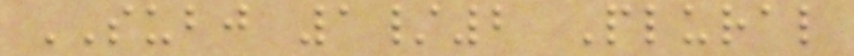SUBJ 1/2 Plural
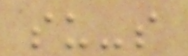su-s
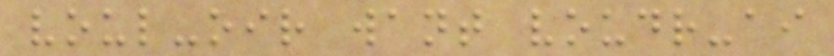voul-oir want voudr-ai
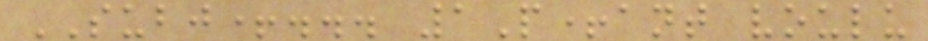SUBJ+... 1P+ant voulu
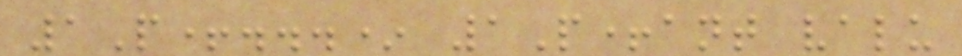1P+...* 1P+ant valu
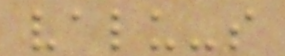valu-s
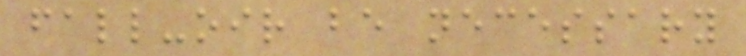fall-oir be necessary
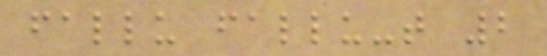fallu fallu-t 2
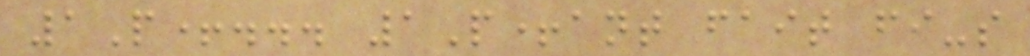1P+... 1P+ant fait fi-s
